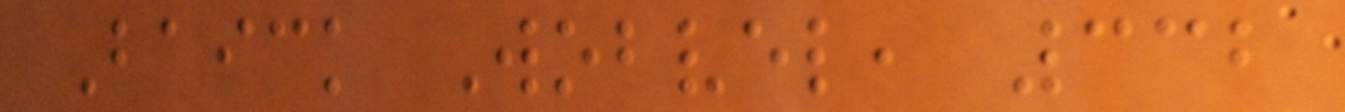Baick Wobvel, 332
